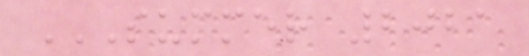SUMMER 2021
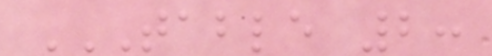TABLE 2:
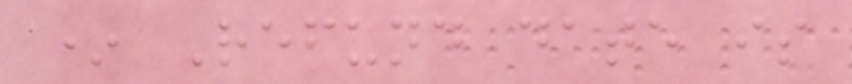* Refund date is
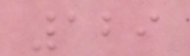129
